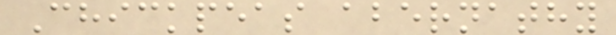Chickpeas abernathy
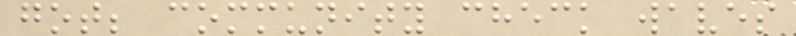got; community check waves
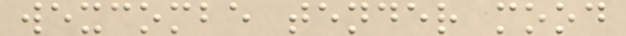wexcombe tender mood
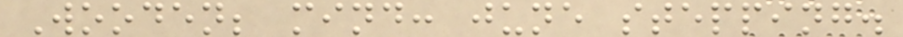Wooden; mind: june stepping.
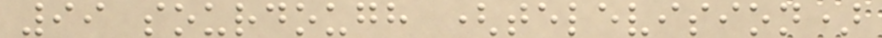99 sourdough (television)
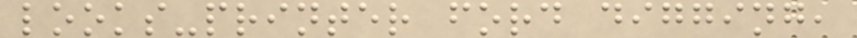looks-printer ford digging,
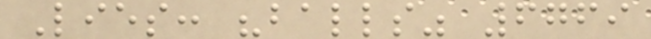Lies: "balls" 6769
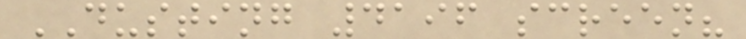DUSTING 4196 screen?
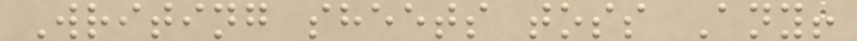Writing sheets toss Any!
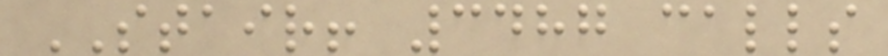STAIR! 3487 calls
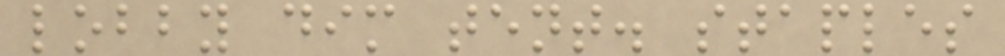lobby dim tent. staples
